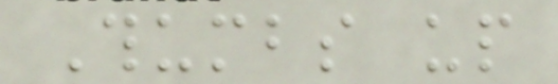Thumbs up
